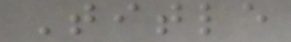Title
